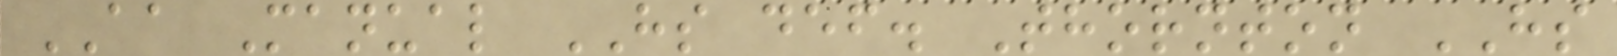AA Manual HS def. Thornton HS
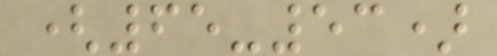(65-53)
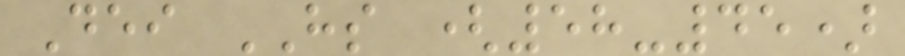Dei HS (58-45)
